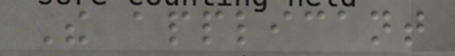The applicant
